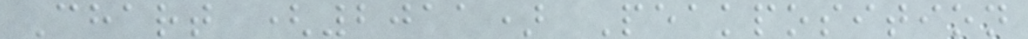Chart (2011) Peakposition
